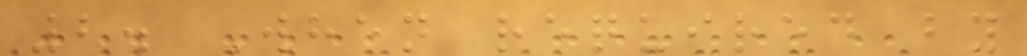2. When required by
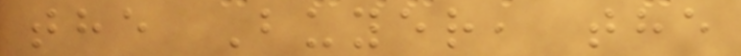the Buyer, the
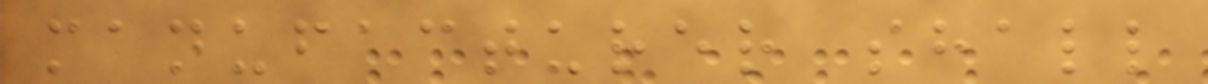manufacturer shall
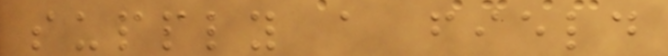supply a field
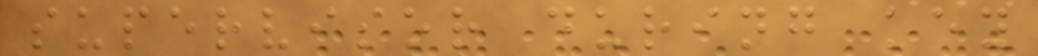supervisor during key
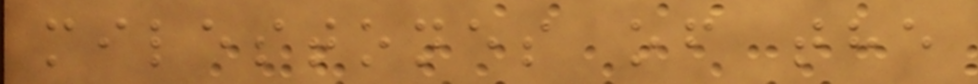milestones of the
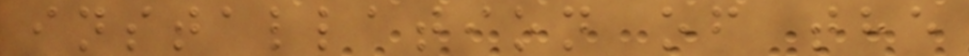installation of the
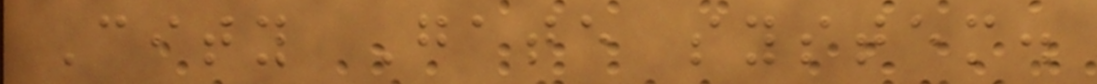City Gate system.
